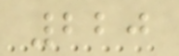220
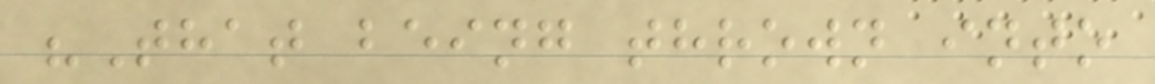"That being thrown into
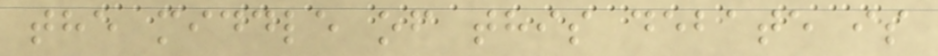the middle of this debate is
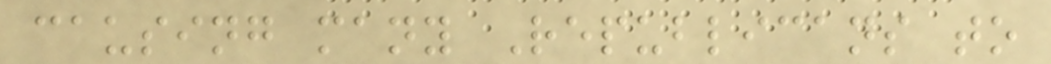causing many Republicans to
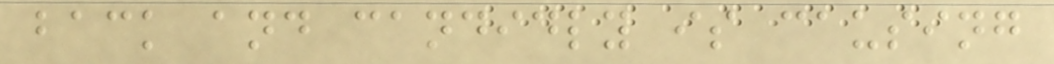back and candidly is causing
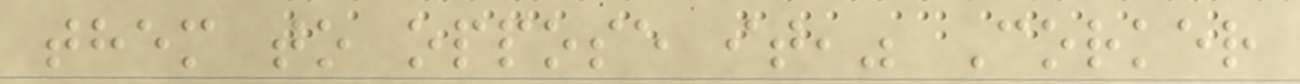them to oppose it," Corker
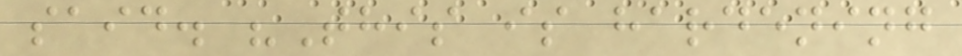said. "This is hardening
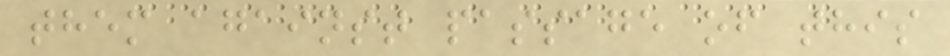them against passage of this
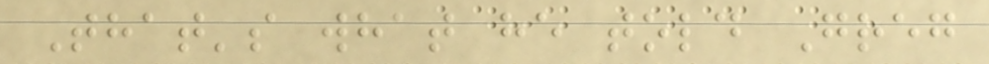That's what he told Greg
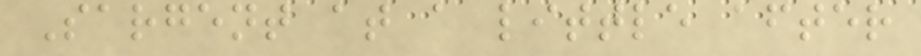Sargent at a little after
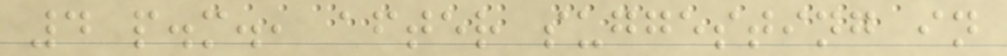4 p.m., after suggesting in
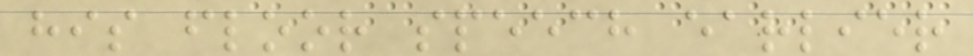his floor speech earlier
